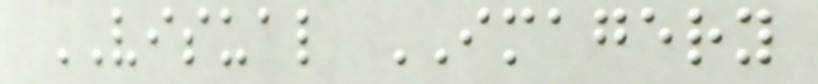VISUAL IMAGERY
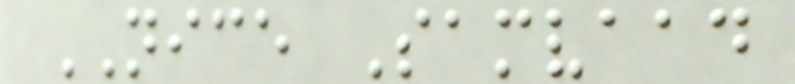NICE Samvaad
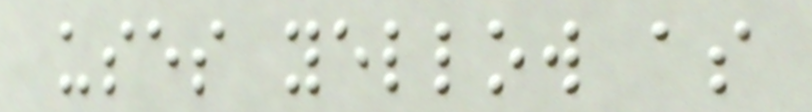uses yellow as
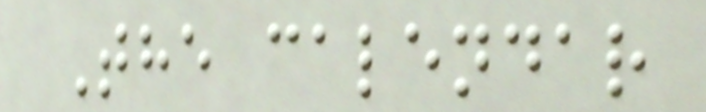The calendar
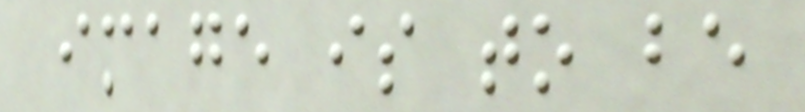image is to be
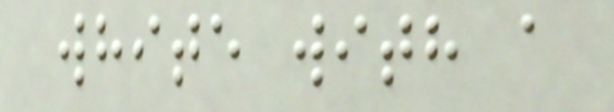white with a
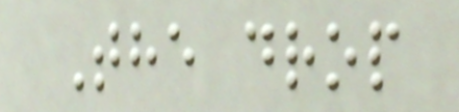The drop
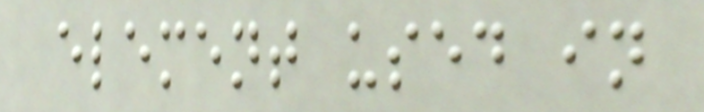element used in
